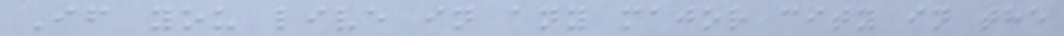If you live in any major city in the
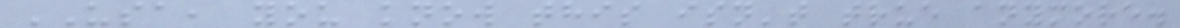USA, you know this isn't true anymore.
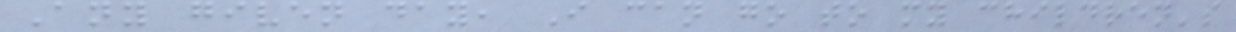Any given day, I can go to my children's
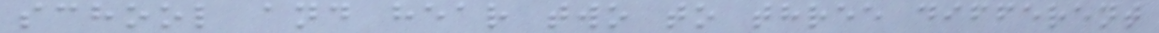school and hear two to three different
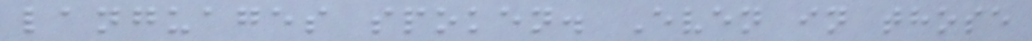languages spoken. Even in those
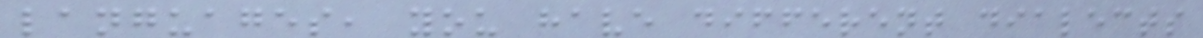languages, you have different dialects
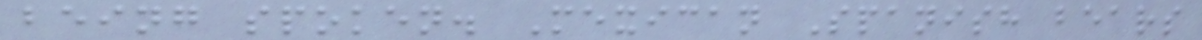being spoken. Mexican Spanish bears
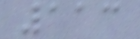113
